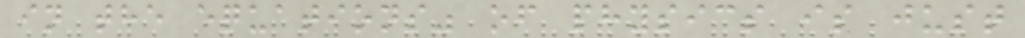in the equations" of physics is just
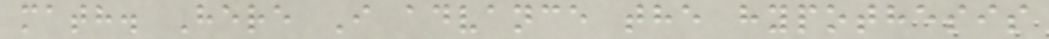math. Here I advance the hypothesis
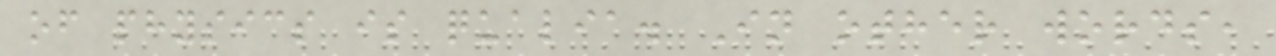of physics is qualia. In other words,
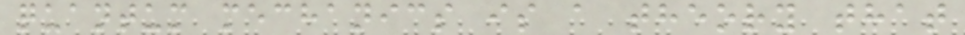quantum mechanics is a theory that
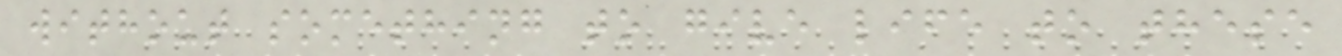without something to give life to these
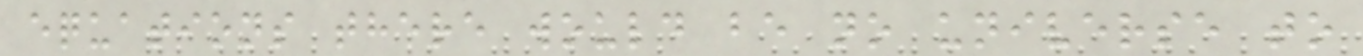equations there would be no universe to
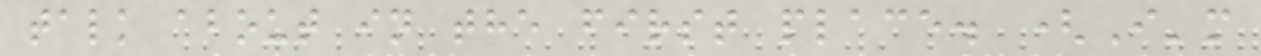talk about in the first place. (I'm
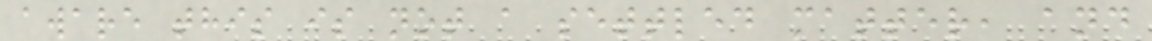aware this is not a settled matter, and
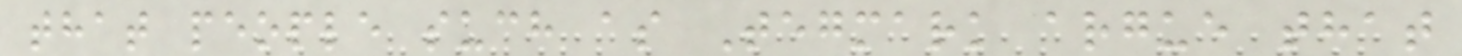that people such as Tegmark argue that
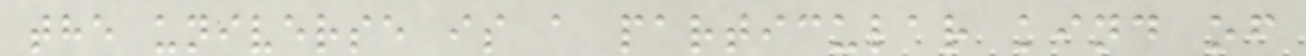the universe is a particular kind of
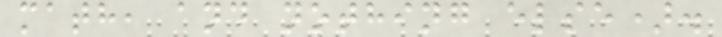math, and nothing else).
